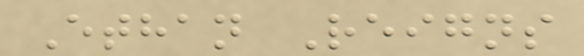Ethan Reigns
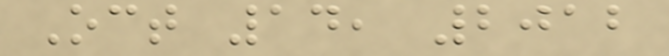Oct 14, 2012
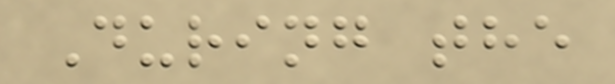During the
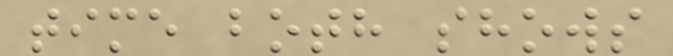time both shows
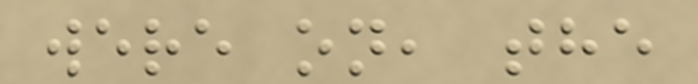were on, the
